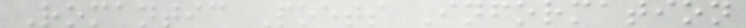Romantic Poets Information
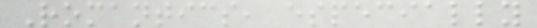Romantics, especially
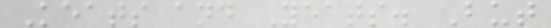Keats and Yeats. But
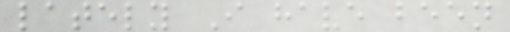lately I have been
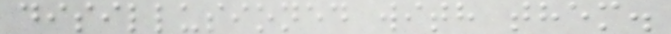disillusioned with them.
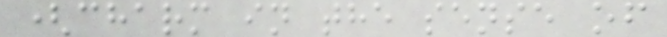(charm in the sense of
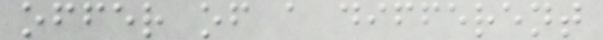offer of a different
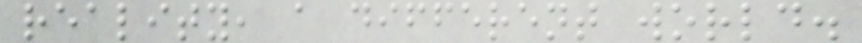reality, a different world.
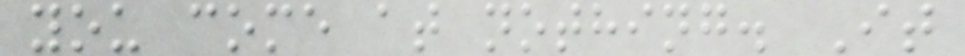you come at nothing. It
